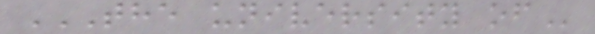THE UNIVERSITY OF
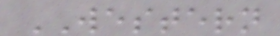WESTERN
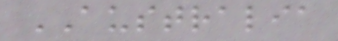AUSTRALIA
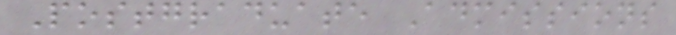Postgraduate Admissions
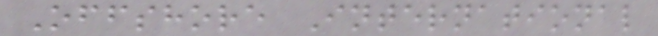Offshore International
